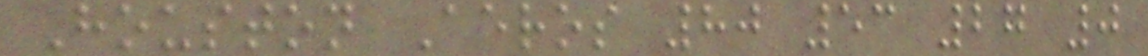Houston Aeros 80 53 27 0
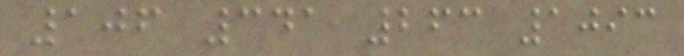106 341 263 1093
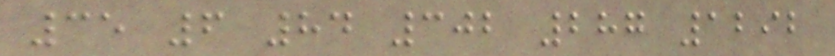35 6 84 302 287 1292
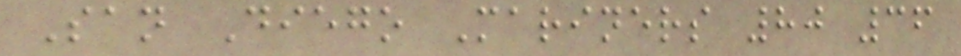San Diego Mariners 80 36
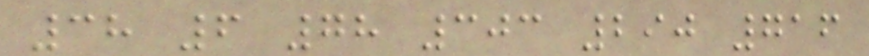38 6 78 303 290 716
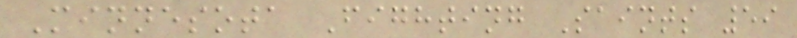Minnesota Fighting Saints 59
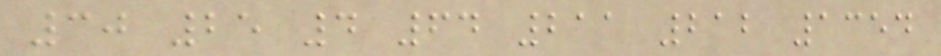30 25 4 64 211 212 1354
